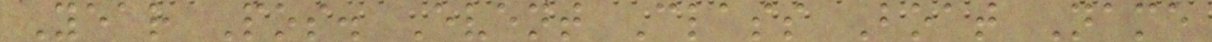Year Pos. Event Class Boat Name
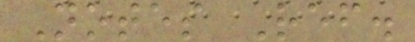Notes Ref.
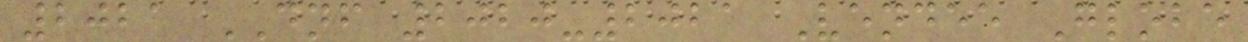2021 DNF 2020-2021 Vendee Globe
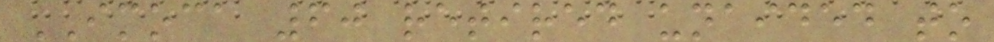IMOCA 60 retired unaided to
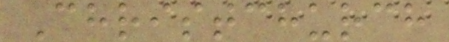Christchurch
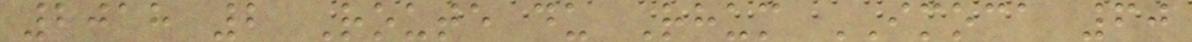2018 2 Route du Rhum IMOCA 60
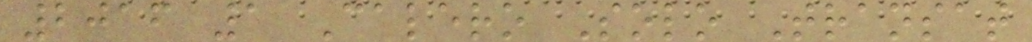2016 1 Calero Solo Transat
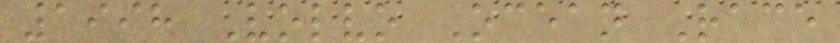1998 Volvo Ocean Race
